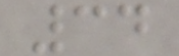34
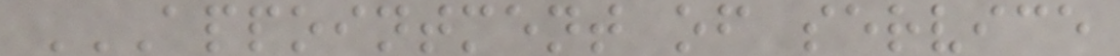APPOINTMENT OF SERVICE
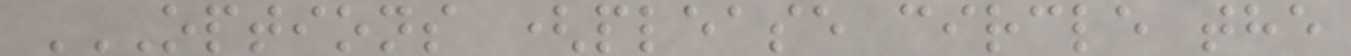OPTIONS (PLEASE CIRCLE THE
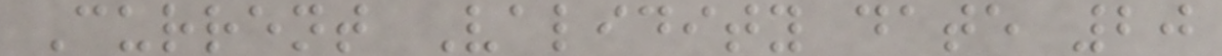Current Validity date 20
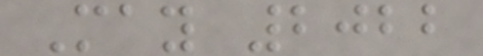May 2022
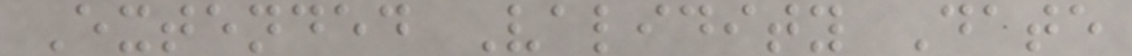Extended Validity Date
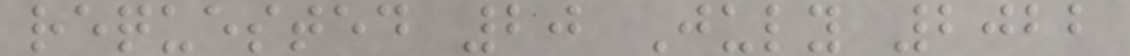requested 20 July 2022
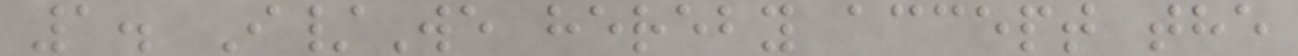1. I/We hereby accept the
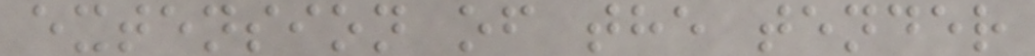extension of the tender
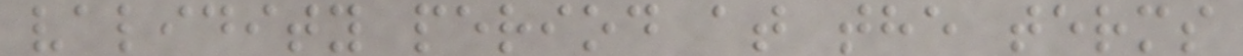validity period at the terms
